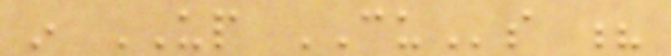in UP CUs ?
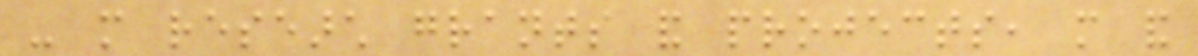- more research grants and projects, more and
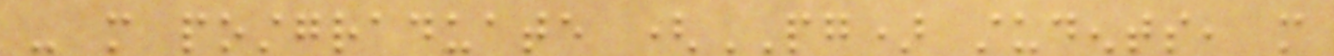- more postgraduate (PG) students, more
